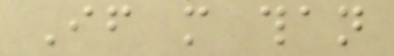If more than
